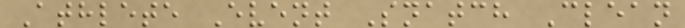Athlete Event Snatch Clean
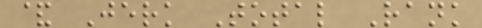& Jerk Total Rank
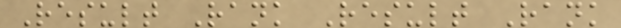Result Rank Result Rank
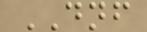DNF
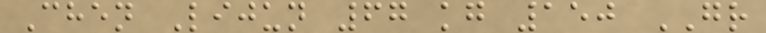Chen Lijun 67 kg 150 GR
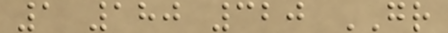1 180 320 GR
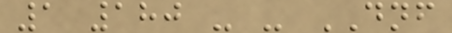1 180 - - DNF
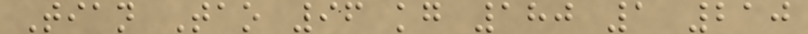Tian Tao 96 kg 180 1 210
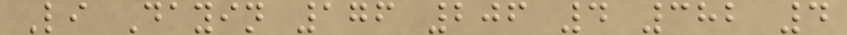Li Dayin 176 206 4 382 4
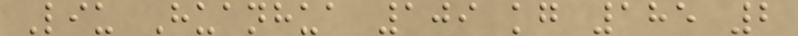Liu Huanhua 109 kg 185 2
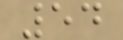54
